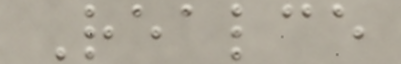Realce
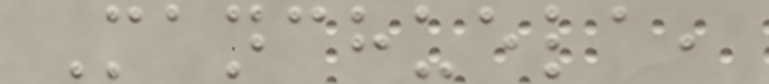Manchuela,
